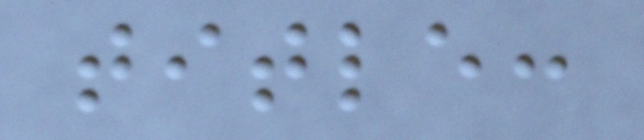title:
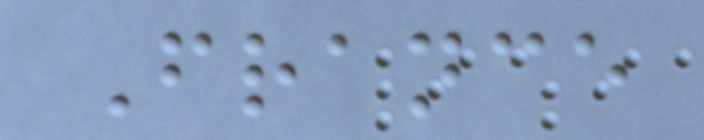France
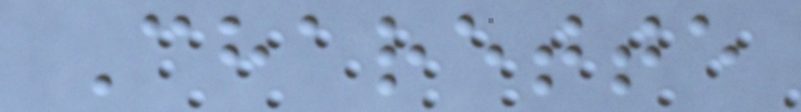Charette
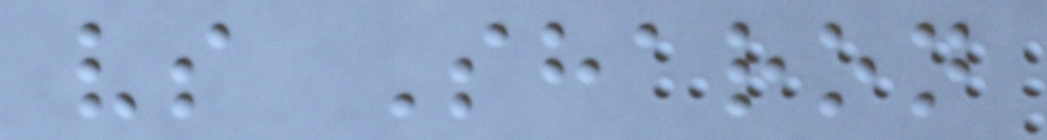vs Sharon
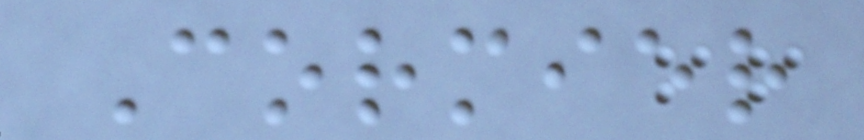Cormier
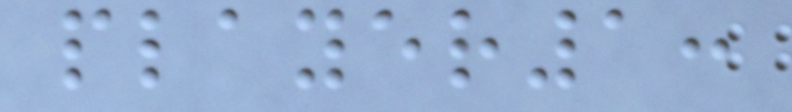player1:
